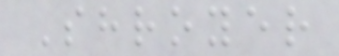Shroyer
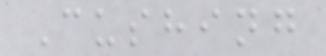Cushing
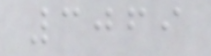3069
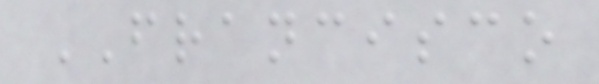FRANCISCO
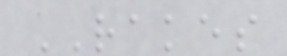RAKES
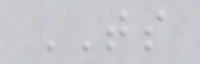TS
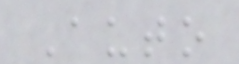Auto
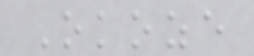Okoze
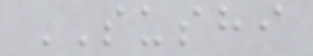SUSHI
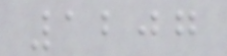1207
